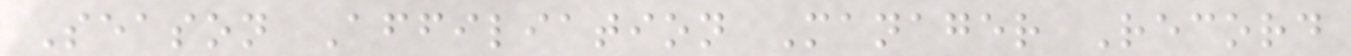Season Affiliation Manager Record
